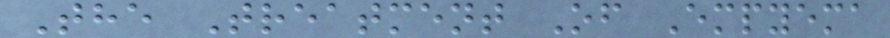The Treatment Of Empyema
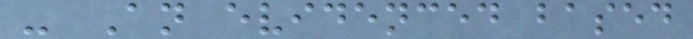- An evidenced based
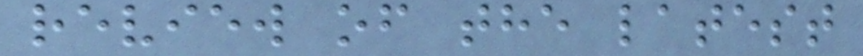review of the latest
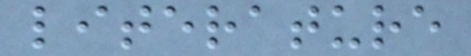literature
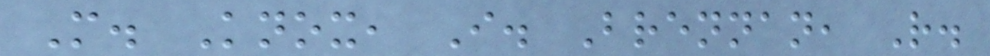M. Knox, I. Brennan, R.
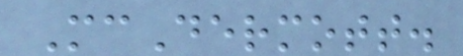McDermott.
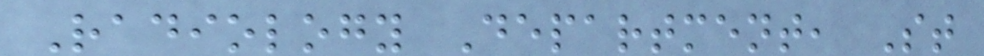Radiology Department, St
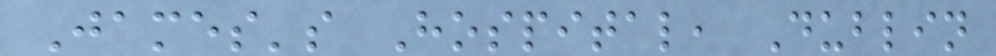James's Hospital, Dublin
